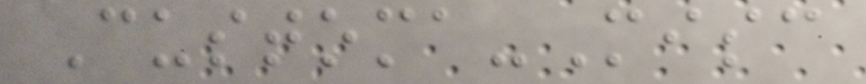Customa-Misc
